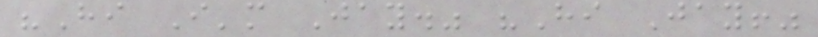"Hi I'm Jay." "Hi Jay!"
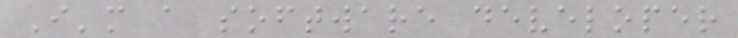I'm a software developer
